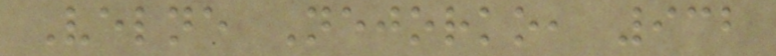Velne Nejorko, 932
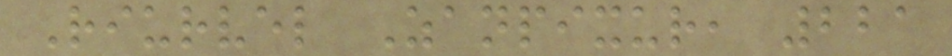Riurvel Zanpixur, 221
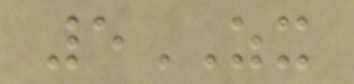5ZX
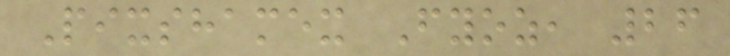Pixshamex Fyoz, 26
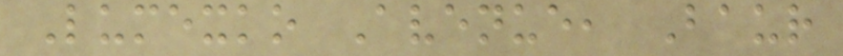Lumexko Avenue, Baur
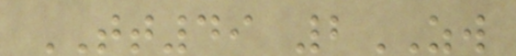TT49 2ZW
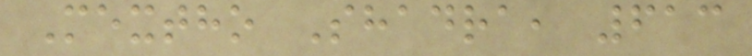Mextho Shadra, 613
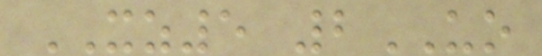XZ5 2UO
